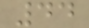44
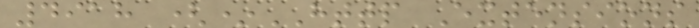4918 (*HTTP Extensions
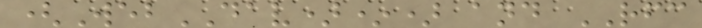(WebDAV)*) and RFC
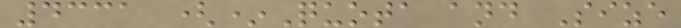4331 (*Quota and Size
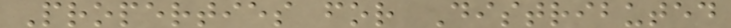Properties for Distributed
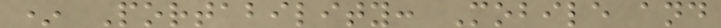* Portability: Mobile and
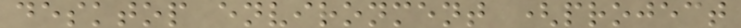desktop environment (project
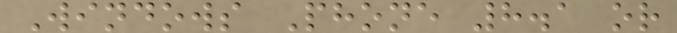Windows Phone 8.1 or
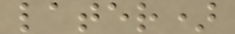later)
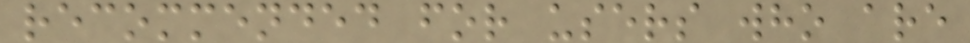recommended for users who are
